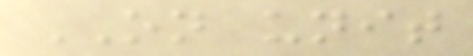ON unit
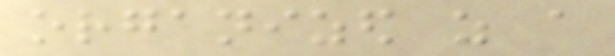organized as a
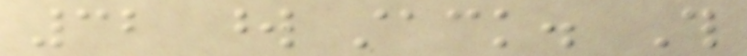32 word stack. This
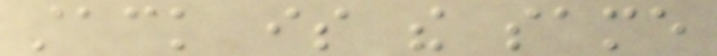stack is the same
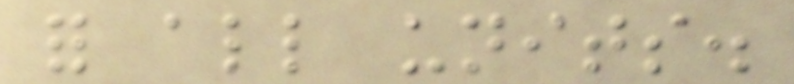for all units.
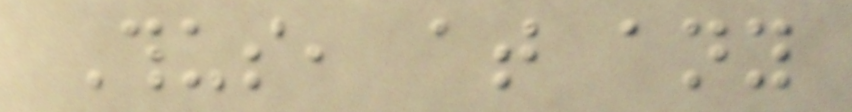Thus, at any
